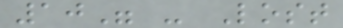10" - Lost
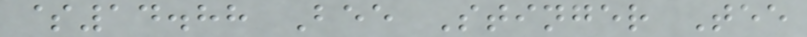$14.88 Bee Stinger Tee
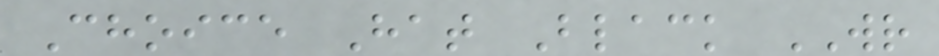Choice Hat Black WR
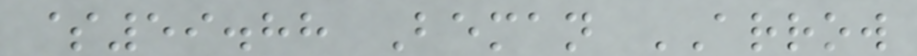$59.88 Beman ARROW
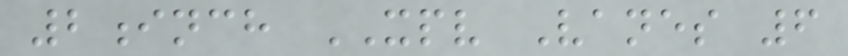2inch XPV Vanes 6
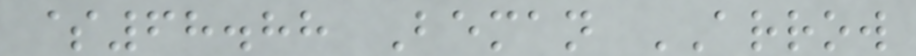$68.88 Beman ARROW
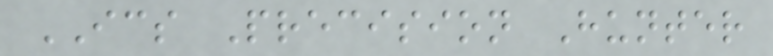ICS Precision Hunter
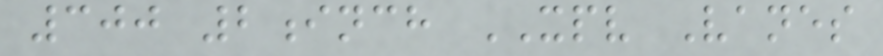300 2inch XPV Vanes
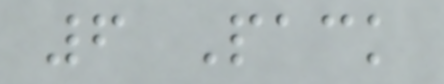6 Pack
